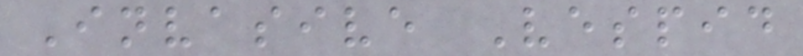Invasive Vespid
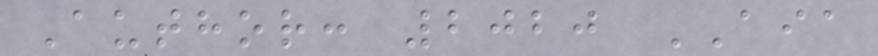Author: 2020 AIA
